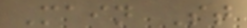Main St
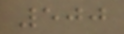500
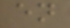en
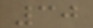30
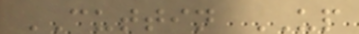CUTTIN UP
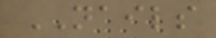NAILS
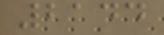2144
